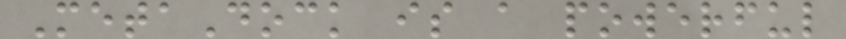MetaDock is a powerful
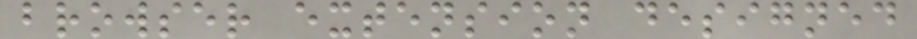browser extension designed
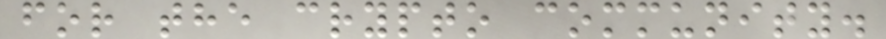for the crypto community.
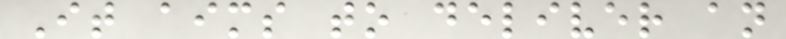It aims to deliver an
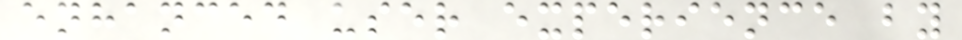enhanced user experience by
